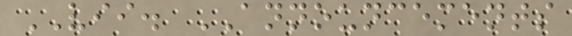VII. ANNOUNCEMENTS
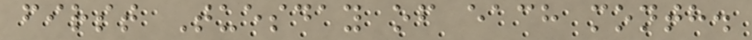first Tuesday of each month.
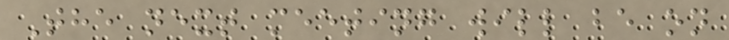The next meeting will be on
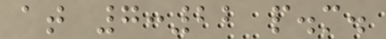at 7:22 p.m.
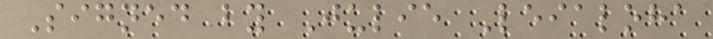Signed by Julie Leialoha
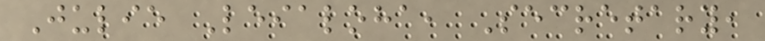Julie Leialoha, Secretary,
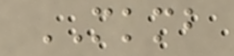MKMB
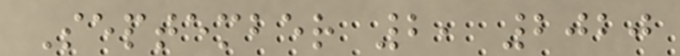September 2, 2020
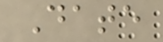Date
